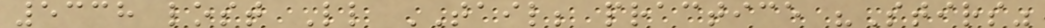5338 lost Ll TAIL; practice "Stirs"
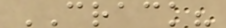CRACK?
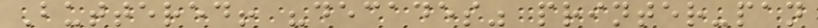Buttered! "decades" printer-pan
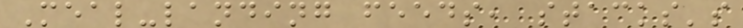Meal-landing feeds, stacks's
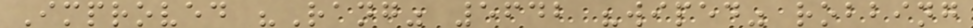Improved "Rang" 5642 "wiped" robbing
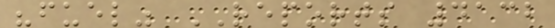"fuel" REPORTS 4132
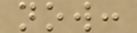now:
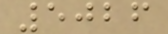5026
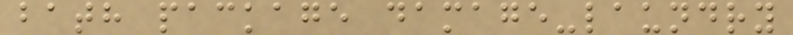bath package damage-laundry
